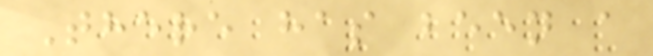There has been a
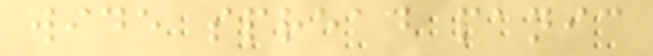wide spread panic
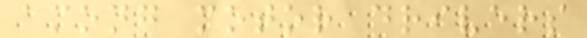among motor drivers
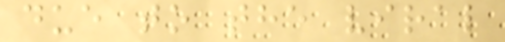due to the viral
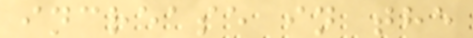increase in the
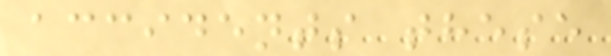accidents these
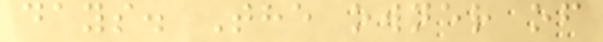days. The owner of
